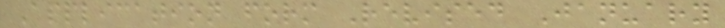Application form Revised January
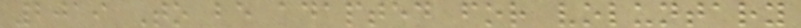2019 To be adapted for voluntary
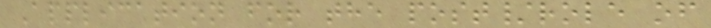Application for the post/role of
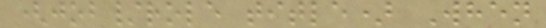(job/role title) When
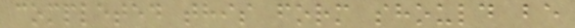completed this form should be
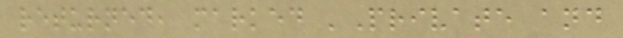returned, marked 'Private and
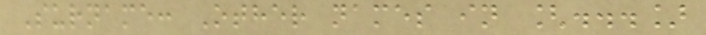Surname: Other names in [...]
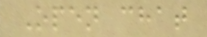Open chat
